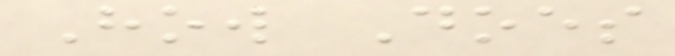How Does
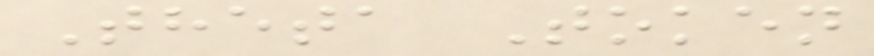Theta Token
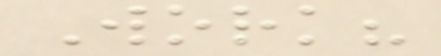Work?
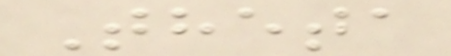Theta
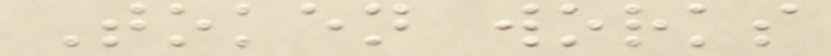Token works
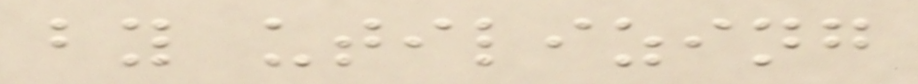by utilizing
